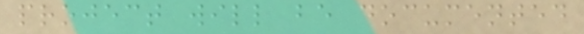project will be documented
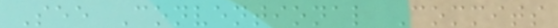See Conventional Commits
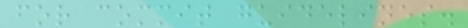for commit guidelines.
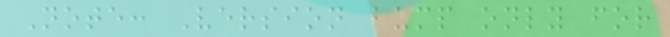Note: Version bump only for
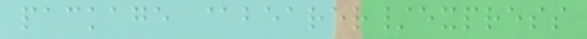package @bearer/express
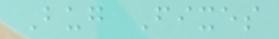Bug Fixes
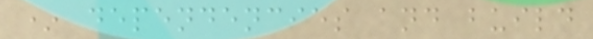* dependencies and build
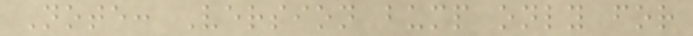Note: Version bump only for
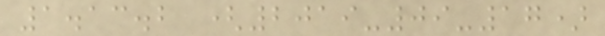1.13.2 (2019-09-17)
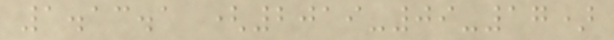1.13.1 (2019-09-17)
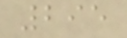295
